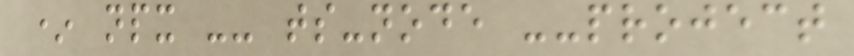* npx -- ts-node --project
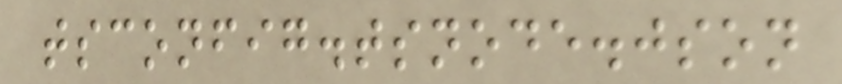tsconfig.tsnode.json
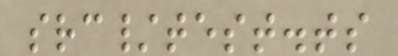src/test.ts
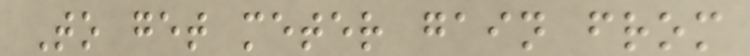To get meter gain from
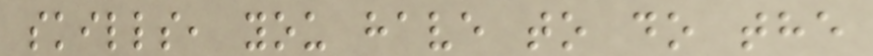skills, you have to do the
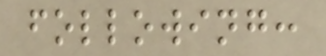following:
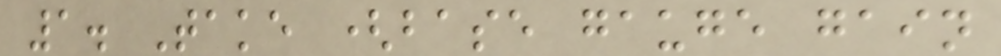1. Take (base gauge gain
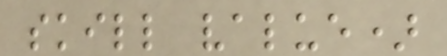skill value)
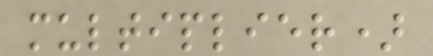multiplier)
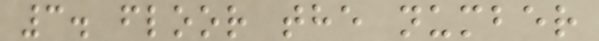3. floor the number
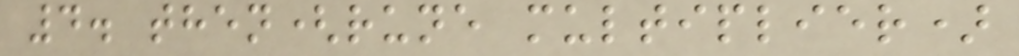4. then(rune multiplier)
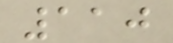110
